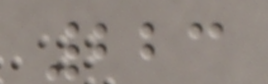223
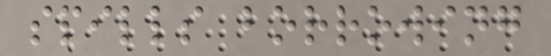spills borrowing
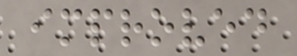improved
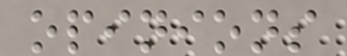opinions
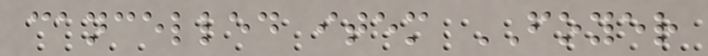cancelled item FOYER
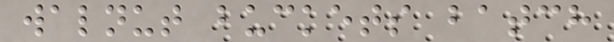walnut buckets batch
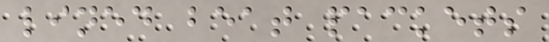lined beat packets
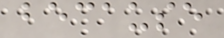because
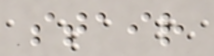stair
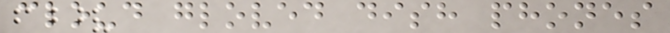cloud gloved dish phones
